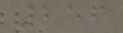256
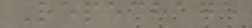Repechage
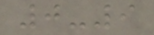0-9
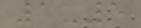1-5
